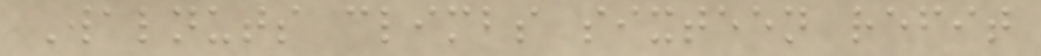Walnuts climbs sixteen refit
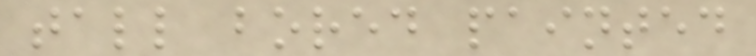tall bored painted
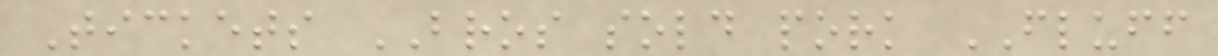Tickets BROS sold pork FLUFF
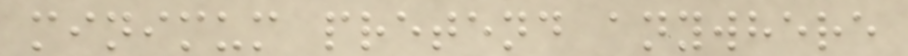minimum pretend anywhere
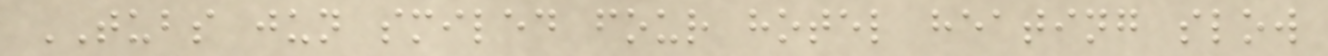TUBS jun smiled four hotel heating slow
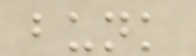bunk
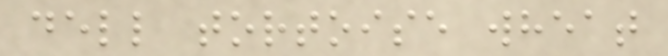dell tortoise wheat
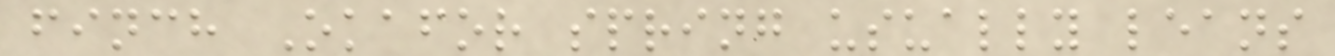finch Okafor spring usually leans
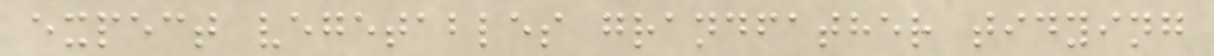expect vegetables grandfather tidying
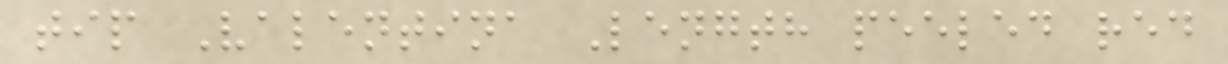tip Valentina Length peeled red
